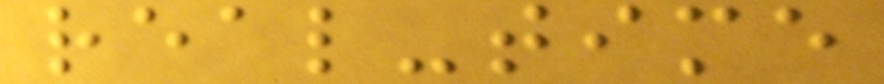real-time
